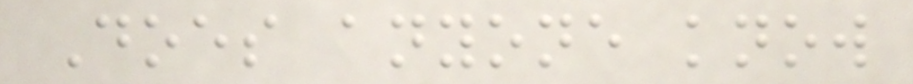Does anyone know
